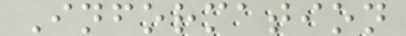Information
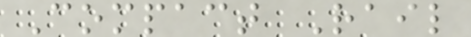Compact Rail
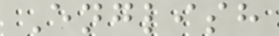English
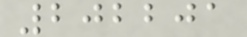202201
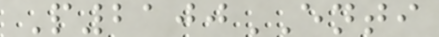P2100ENTI
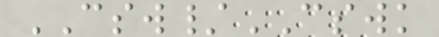CSW/CSWK
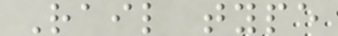Rail type
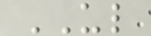UL
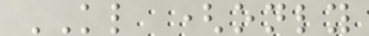KL (only
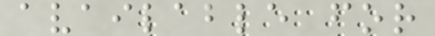available for
